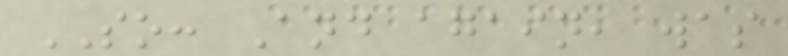SO: And again, was
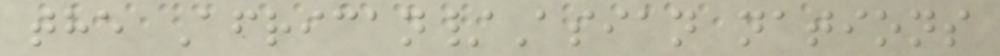the African/Asian nations
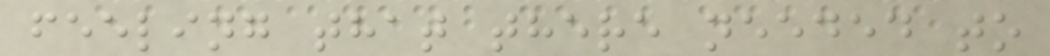feeling that there needed to
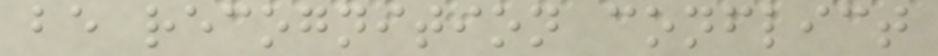be recognition conflict
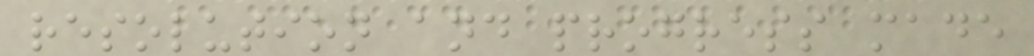resolution and progress made
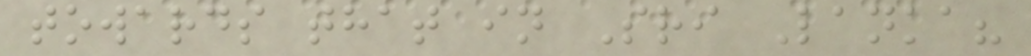towards that in Sri Lanka?
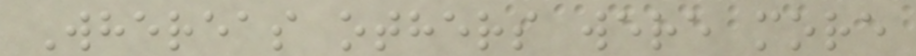Whereas others were more
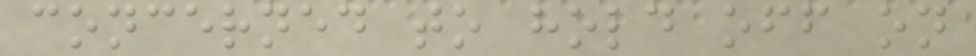concerned to hold off on
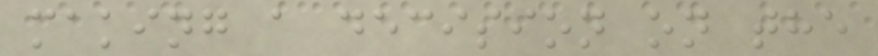making a decision on the
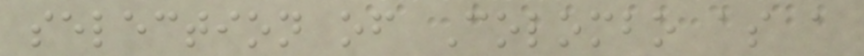selection of Colombo as a
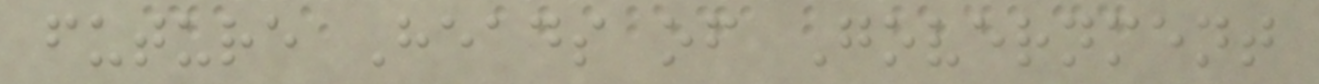future Heads of Government
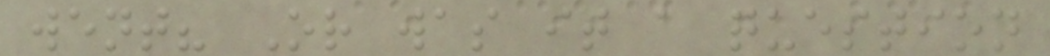went? Or was it a question
